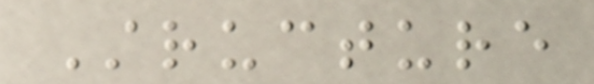Structure
